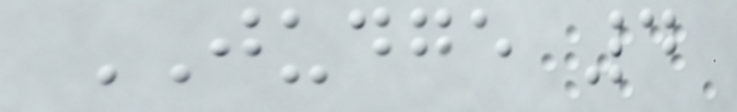JUDGE 4
